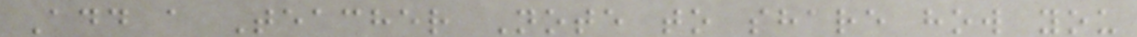Add a Teacher Note to share how you
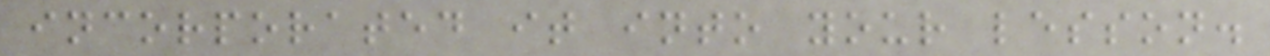incorporated it into your lesson.
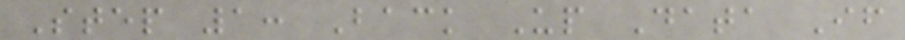Step 1: Back Up Data If
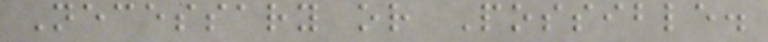Necessary or Possible.
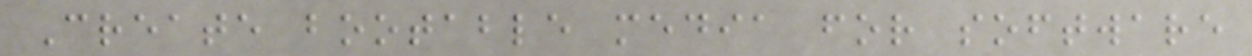Create bootable media for software
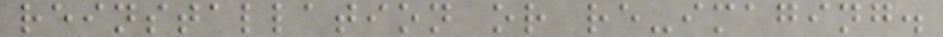reinstallation or re-imaging.
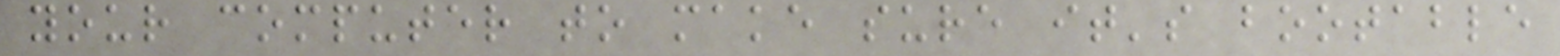your computer to make sure it's bootable
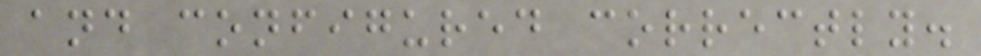and configured correctly.
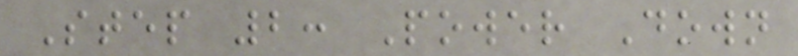Step 2: Power Down
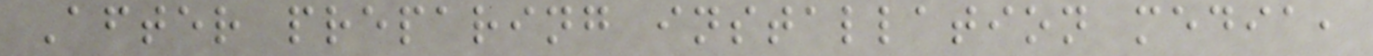After preparing installation media,
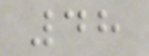48
